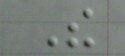The
